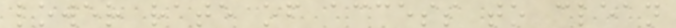lower rate of access to clean
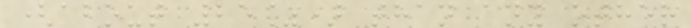(about 25%) than any other
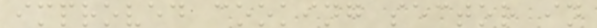improved cooking sector in
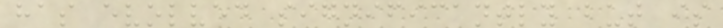has evolved significantly but is
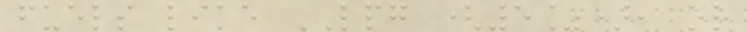fuels like LPG (5%), or
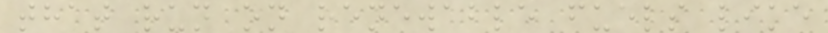that run on renewable fuels like
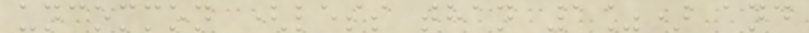uncommon (less than 1%) and
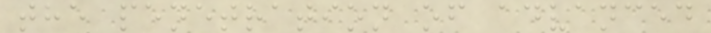the penetration of advanced
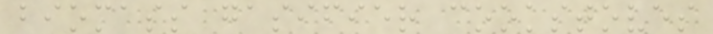biomass gasifier cookstoves
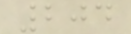204
